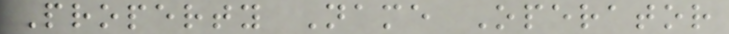Property Name Operator
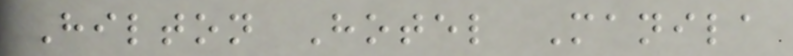Hilton Hotel Manila
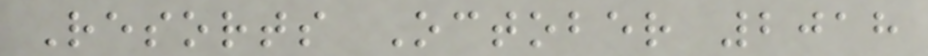Resorts October 2018
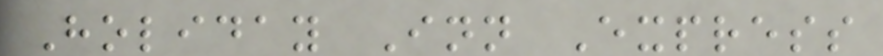Holiday Inn Express
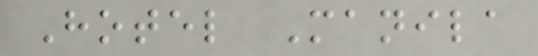Hotel Manila
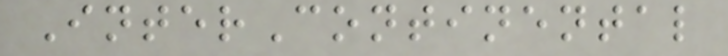InterContinental
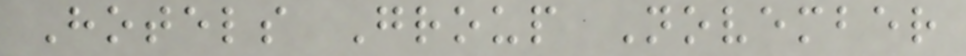Hotels Group November
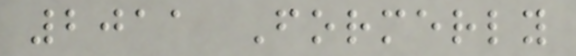2011 Formerly
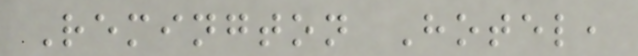Remington Hotel,
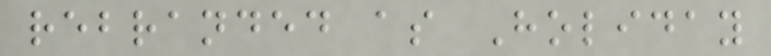rebranded as Holiday
